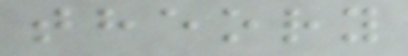theory
